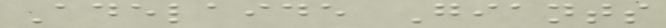Adelaide Giants
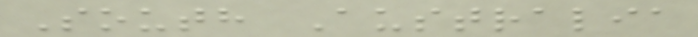South Australia
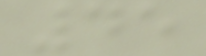45
